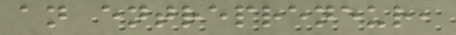an entrepreneur,
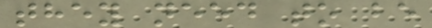they need to be
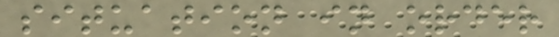situation in order
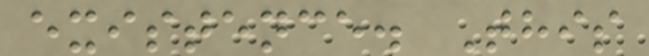existence. This
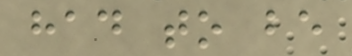had to be
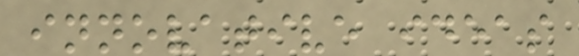innovative ideas
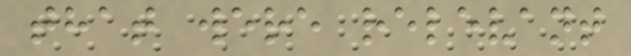that were relevant
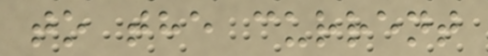to the current
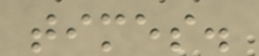times.
